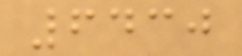6430
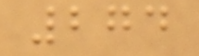274
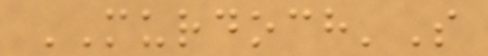MURDOCH'S
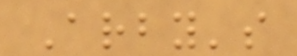Arby's
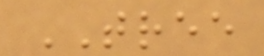TREE
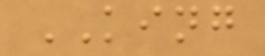KING
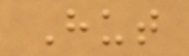Hut
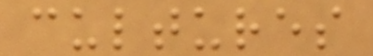cultures
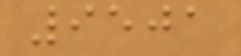9501
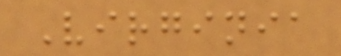Virginia
